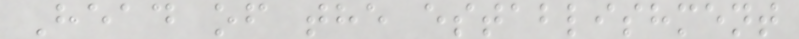Head of the establishment
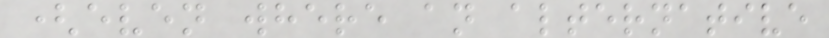(even where an alternative
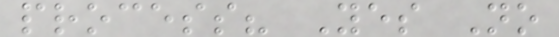process? Yes No
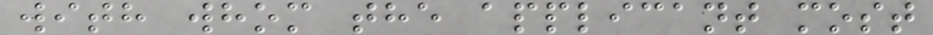with whom the applicant most
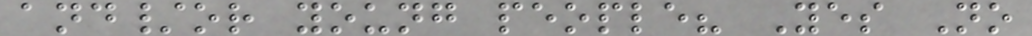and/or young people? Yes No
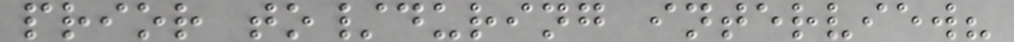prior to/during interview?
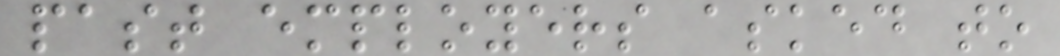past employers asked to
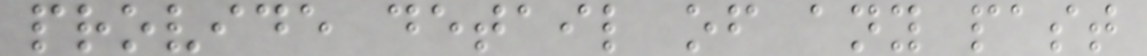provide detail of any past
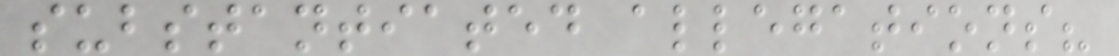substantiated allegations?
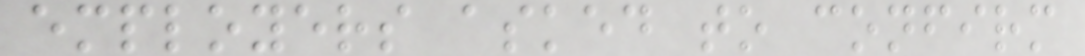employers asked to confirm
